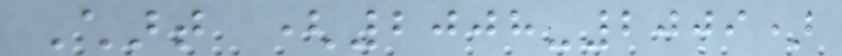Chart (2008-2009)
